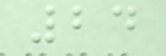24
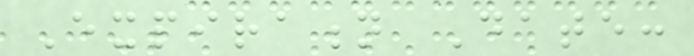Expiration Date:
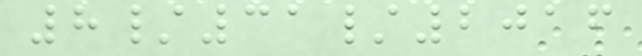8/31/2016
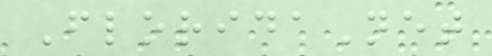FloridaNet
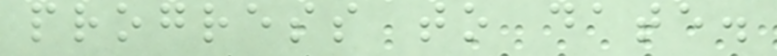progress to date.
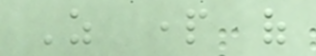As part of
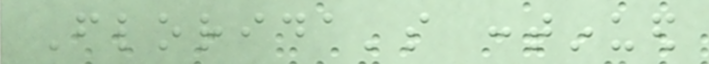Florida's continued
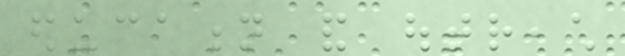education and outreach
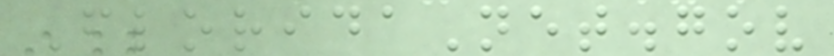FloridaNet.gov
